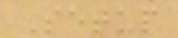Setup
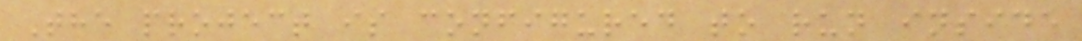The project is configured to run inside
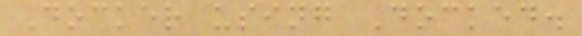Docker using Docked.
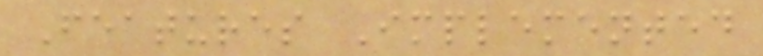Features Implemented
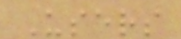Users
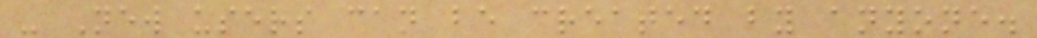- New users can be created by anyone.
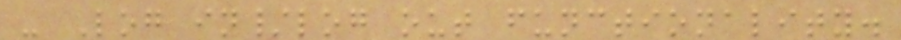- Log in/log out functionality.
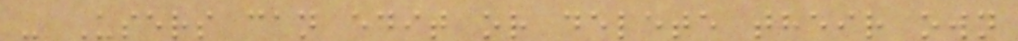- Users can edit or delete their own
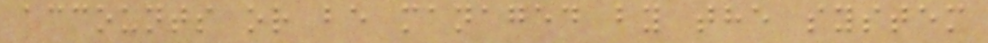accounts or be managed by the system
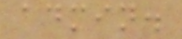admin.
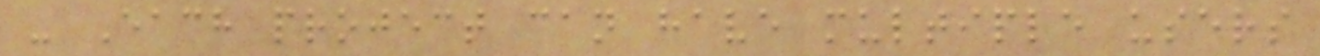- Each project can have multiple users
